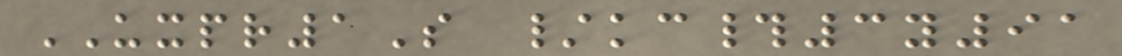UXPR1S /kc#3y91
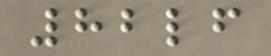82lf
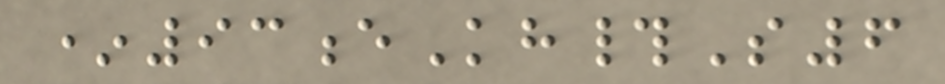*93eKh#S6
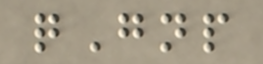qGnp
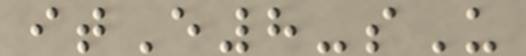itE8-sU
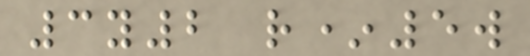3y2 r*5w
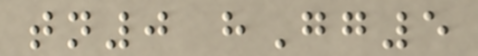tn0 hGg5
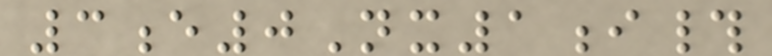3e0Nx1i#
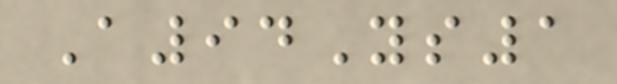A94Ys1
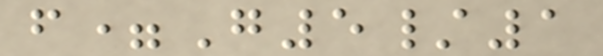f=G5/1
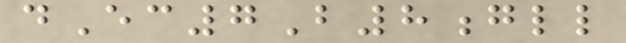dEc7B8gll
